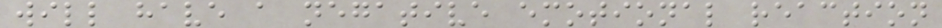will have a negative emotional reaction
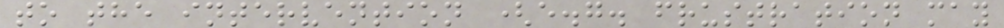to the intervention (e.g. frustration may
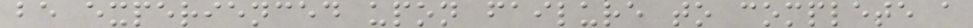be experienced upon failure to complete a
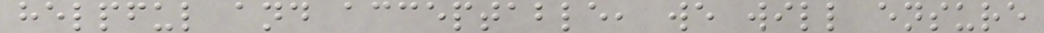helpful and acceptable, we will ensure
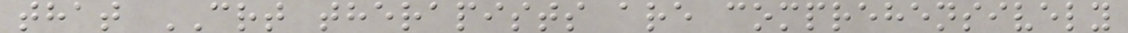that CRT therapists are comprehensively
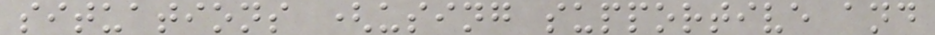situations (using supportive and
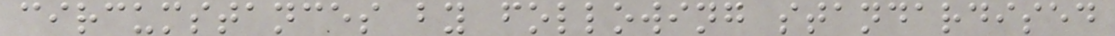circumstances by following standardised
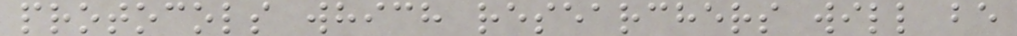protocols which researchers will be
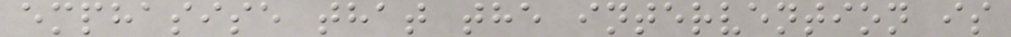emphasise that the intervention is
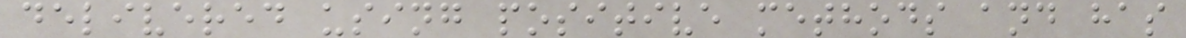delivered using positive methods and has
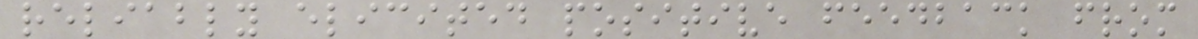reliably elicited positive feedback from
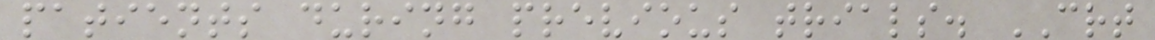patients during previous trials. CRT
